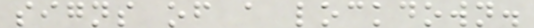signs of a lockdown.
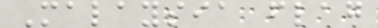Malaysia flag
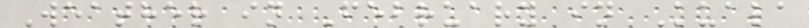Weather in February in Kuala
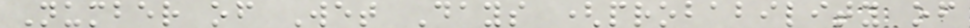Number of Wet Days (probability of
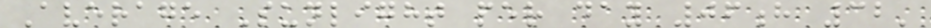Average Sunlight per day 06h 32'
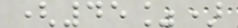(45%)
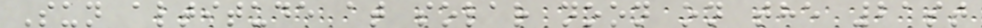Sun altitude at solar noon on the 21st
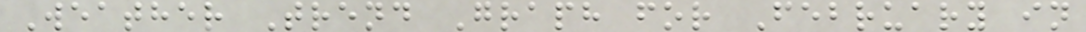Weather Trend Graph for February in
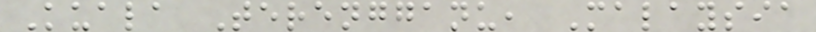Kuala Terengganu, Malaysia
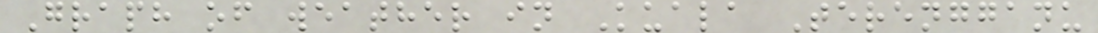Graph of weather in Kuala Terengganu
